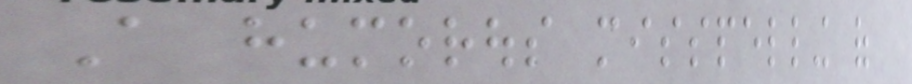A humorous misspelling of
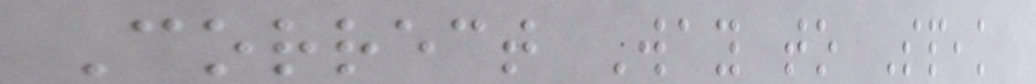Correct Way to Speak
